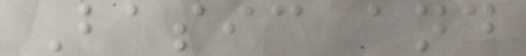Basic and
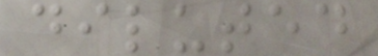diluted
